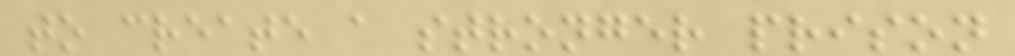to create a stronger prison
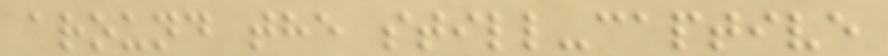around the still-captive
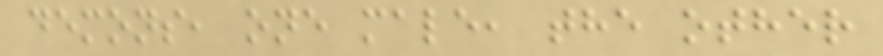demons, one male, the other
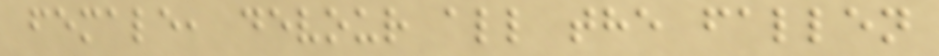female, devour all the fallen
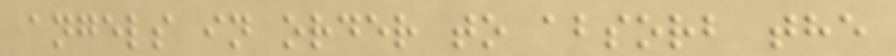angels in order to absorb the
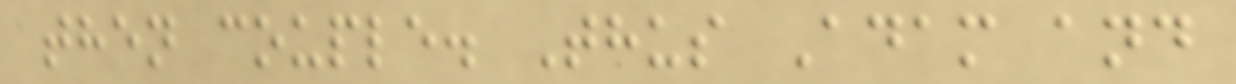then couple. Thus Adam and
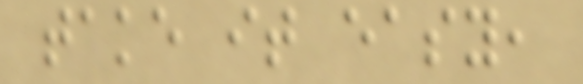take it easy,
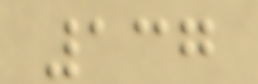137
